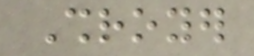Shroyer
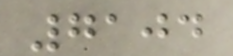7104
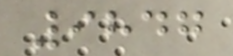9847
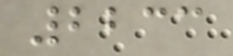2233
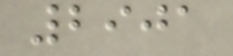2901
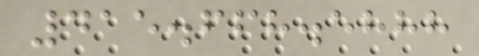415.668.5888
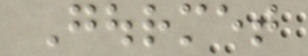Gourmet
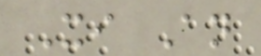Xi An
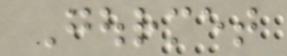Gourmet
